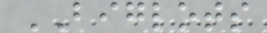BIGLOTS
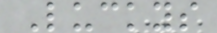Luckys
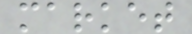market
